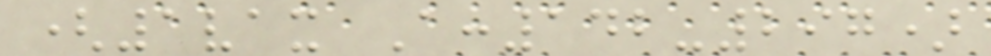(1vax A:142-297)
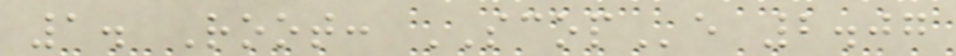1. Root: SCOPe 2.07
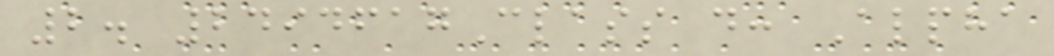2. 2494617Class d: Alpha
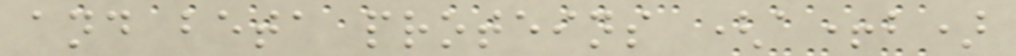and beta proteins (a+b)
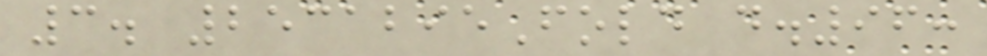3. 2531295Fold d.96:
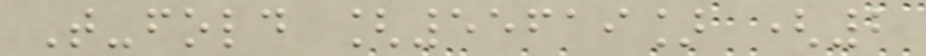T-fold [55619] (2
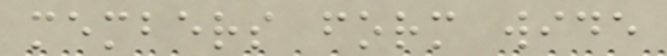members form wide
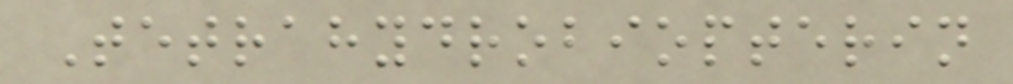Tetrahydrobiopterin
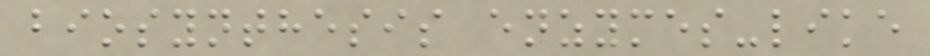biosynthesis enzymes-like
